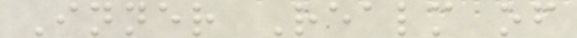Inner Realm of
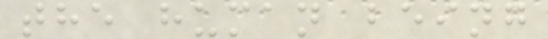the human being
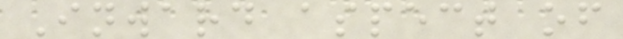Inward aspect of
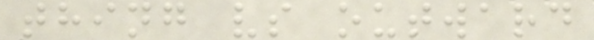thing vs outward
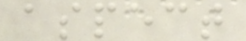aspect
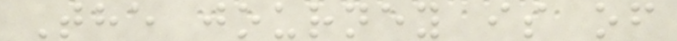The journey is of
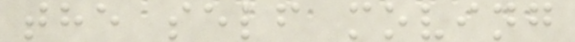the self moving
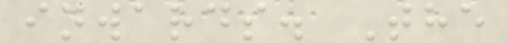inwards. The
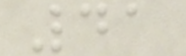41
